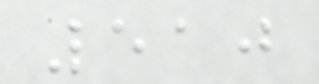510
